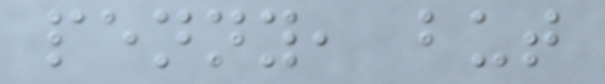penny, but
